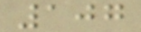107
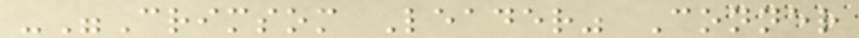-"Crimsom Leader" Conner
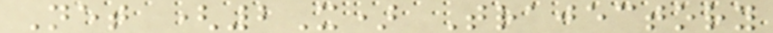Net (2X) Trajectory
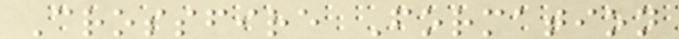Crossfire Formation
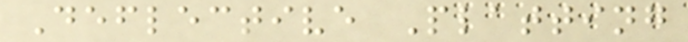Deflective Platting
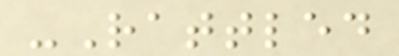-Rattled
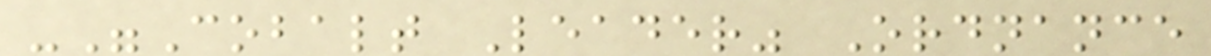-"Cobalt Leader" Ordnance
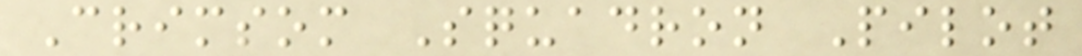Crimsom Squadron Pilot
